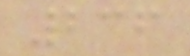236
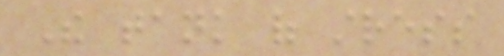The tank of stress
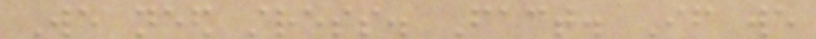We need stress. Fact. If we
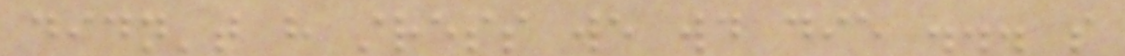didn't have stress we would die ... so
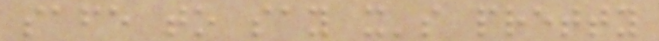safe to say it's pretty
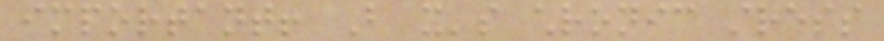important! But it's chronic stress
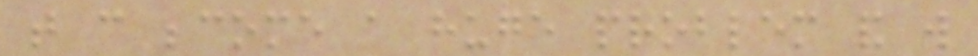that can become a huge problem and will
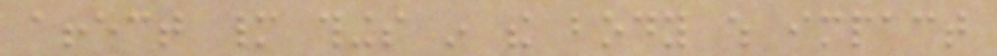affect many things in the body which impact
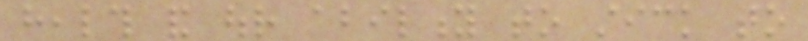health and our ability to stick to
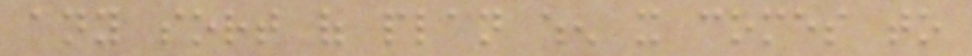any sort of plan when it comes to
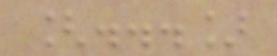[...]
